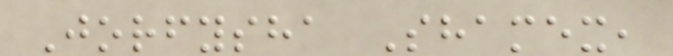Jorfysha Shamex,
